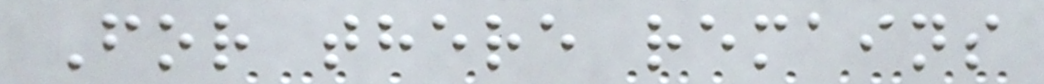For there remains
